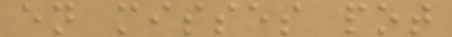en misses pot
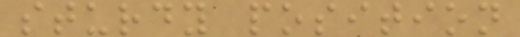sturdy position
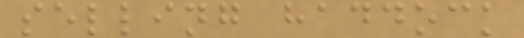selling haddock
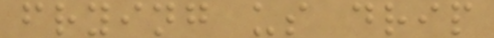frying us drip
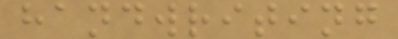handwriting
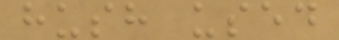hush used
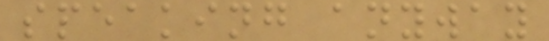speaking anyway
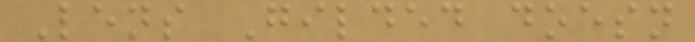Lens Gilded doesn
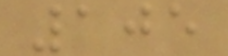105
